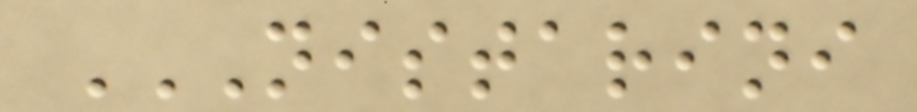NISTARINI
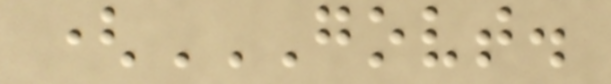(GOVT.
